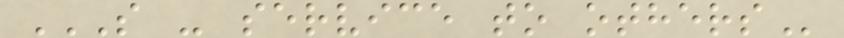S - SERVICE TO OTHERS
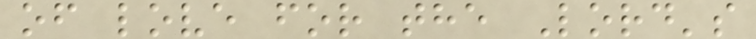of love for the Lord's
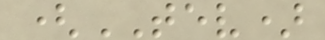(TEV)
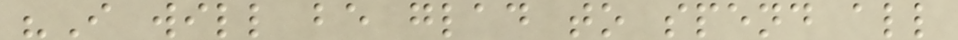"I will be glad to spend all
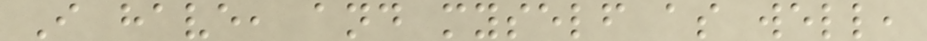I have, and myself as well,
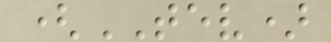(TEV)
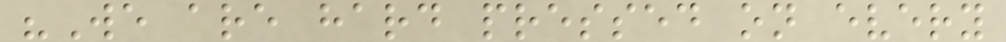"We are hard pressed on every
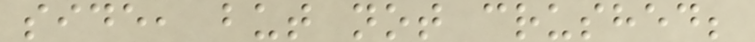side, but not crushed;
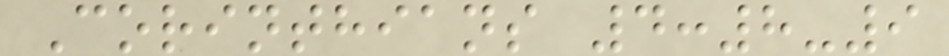Corinthians 4:8-9
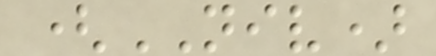(NIV)
